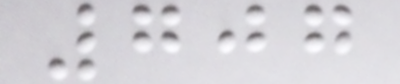707
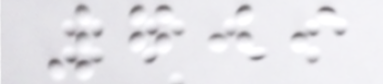709
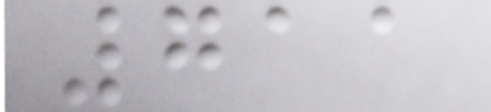711
